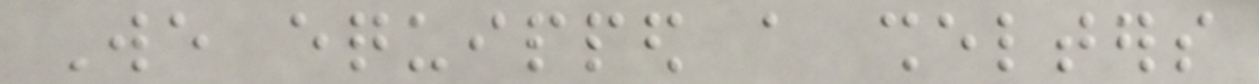We equipped a shelters
